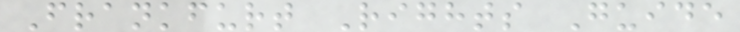Frankfurt Rights Guide
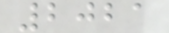2021
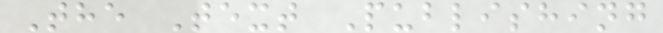The Text Publishing
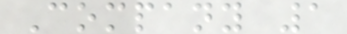Company 1
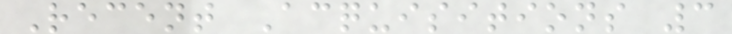Recent Acquisitions 3
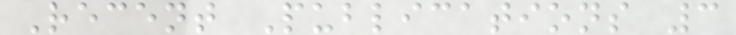Recent Publications 3
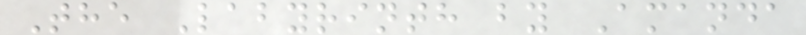The Labyrinth by Amanda
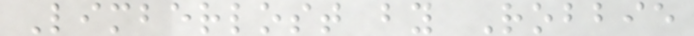Limberlost by Robbie
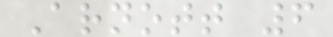Arnott 6
